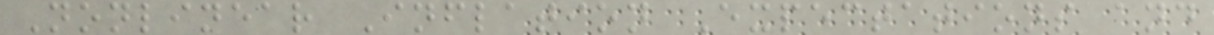Nonlinear Inflation Expectations and
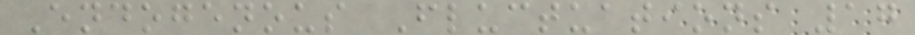Endogenous Fluctuations 17
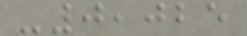-0,025
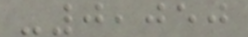-0,050
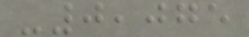-0,075
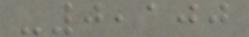-0,100
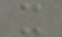x
